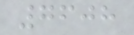7608
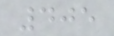405
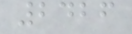2426
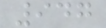947
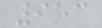953
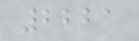2221
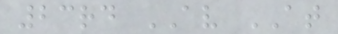23rd AV AT
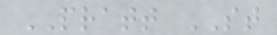PRATT ST
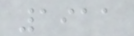1911
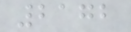2172
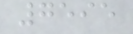7595
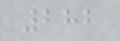282
